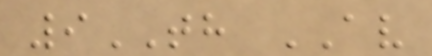9TH AV
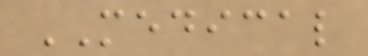MEDICAL
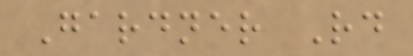Gardner Rd
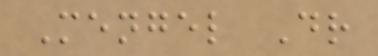Mengel Dr
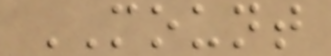MOUNT
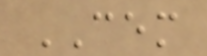CEM
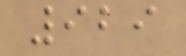929
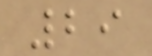29
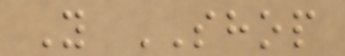Y SHOP
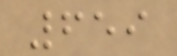659
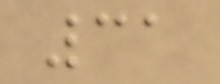31
